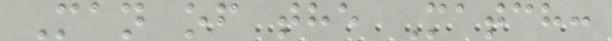Man of the Match:
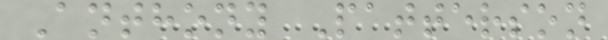Anthony Patterson
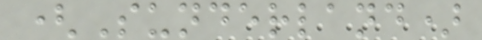(Sunderland)
